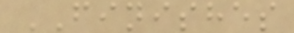FINISHES
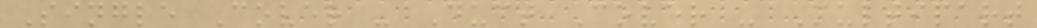Single Cover - Duct Cover - Multipart
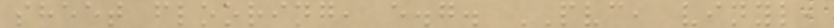sheet flooring, e.g. PVC, vinyl,
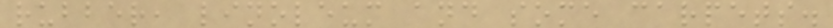rubber, linoleum and some carpets.
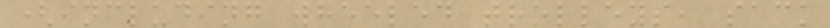(including wheeled trolleys, sack
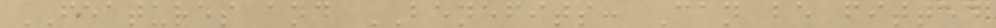FEATURES and BENEFITS: Can be fitted
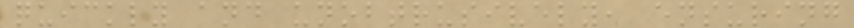quickly and unobtrusively, ensuring
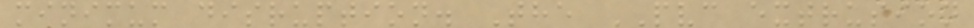minimum disruption. The PVC extrusion
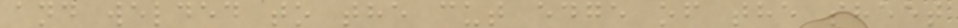and welded to the cut edge of the sheet
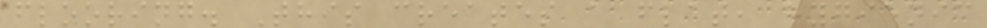flooring. This creates a flat, hygienic
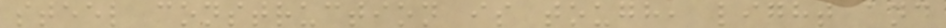steel construction is tough, light and
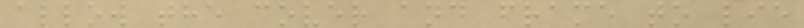allow the cover and frame to lie
